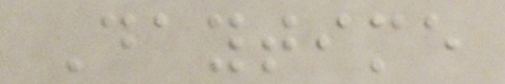Daytime
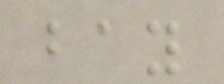bay
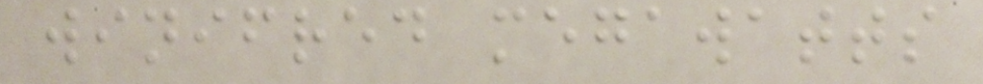winifred megawatts
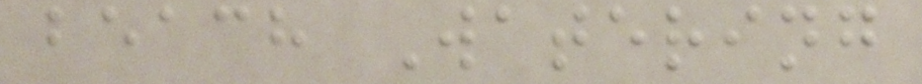beach Watering
